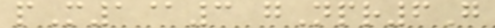pM1@3 gNpr6G
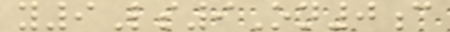y9Ls9On0c
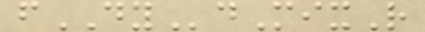fDYdMixR
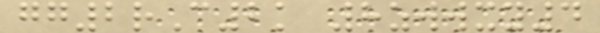gg2rC2k 8zwwxy4
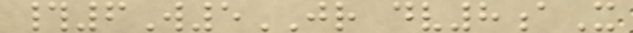#6W5JR dv8aX
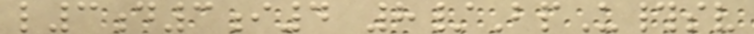l3d3i4 8/BpU#sv
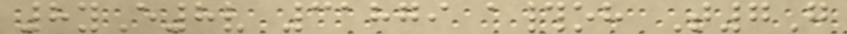8yE8v 31879 a#oh T7G
